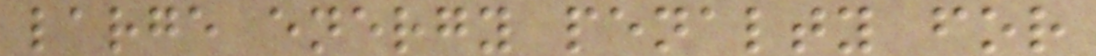large energy penalty for
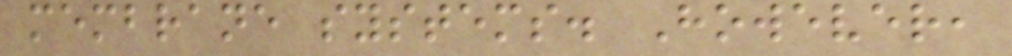membrane systems. However,
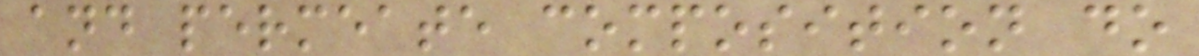and permeate composition do
